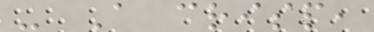- A crisp,
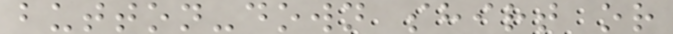button-down shirt or
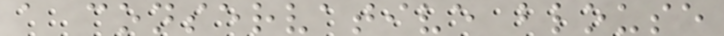a conservative blouse
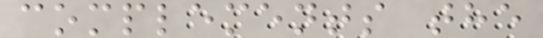complements the
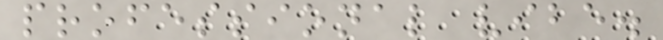professional vibe.
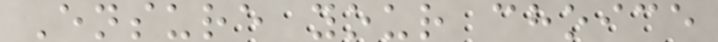Ensure your choice
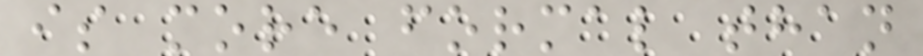is more formal than
